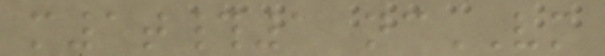m1t#1 ncVM
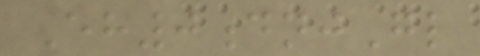Eh0dnjGl
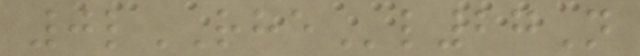0lRHEl27N
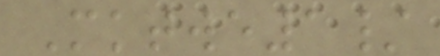Mktwe1/
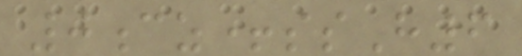0cz+ssH6
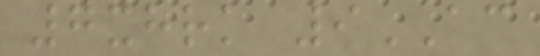7xhrk 9AC
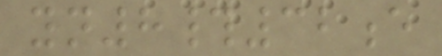yn8#32e
